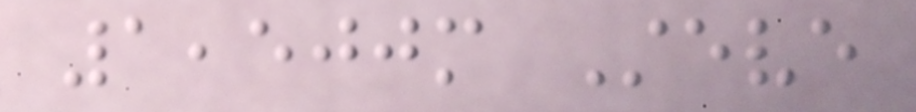1,500m Steve
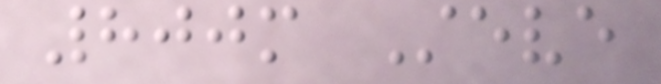800m Steve
